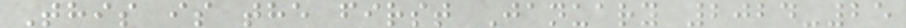This is the first January 2024-25
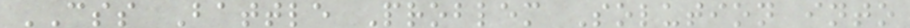CSS Battle Problem Solution into
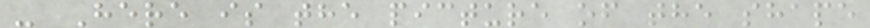- Here is the picture of the shape
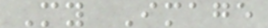My Image
